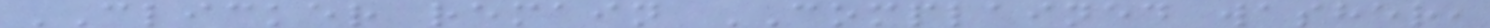CLICKER remain COMPLAINED washer,
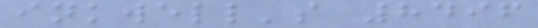inkwell's 8496
